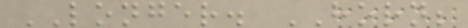LONGER. HORN;
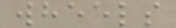wheels
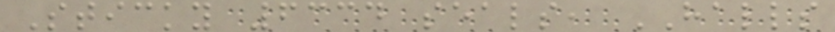Sticky 6334 seals, HALLS
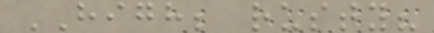HIGH; rusty?
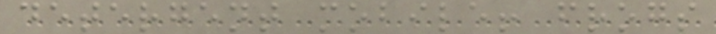detergent mobile! frogs
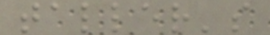taller's
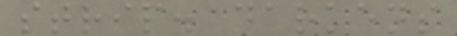strip. darkens
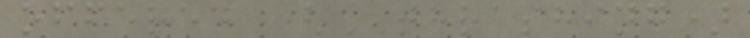offered (THRASHING)
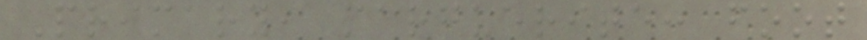Primary, marguerite: foot
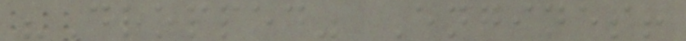"Dropped" Engines!
